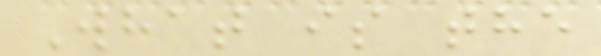What is the
